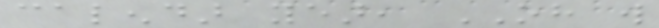calendar year, OH will
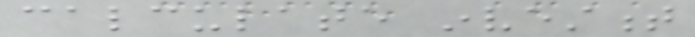calculate investment
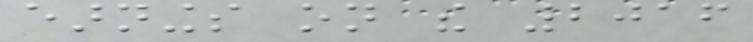earnings on the 2016
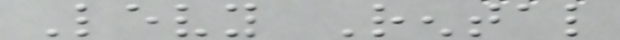Levy Rental
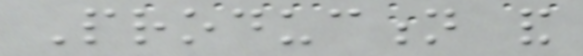Production and
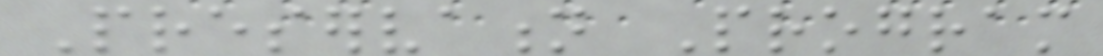Preservation Program
